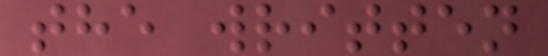the written
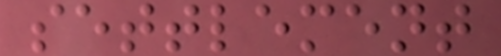settlement
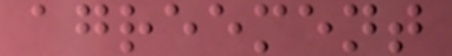agreement
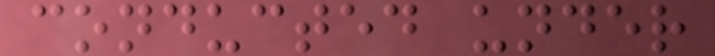conducted under
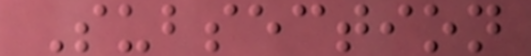Subsection
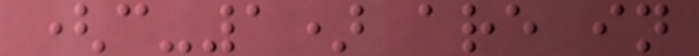(c-1) are in
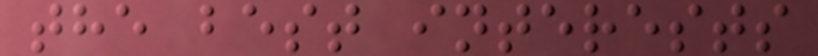the best interests
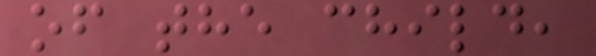of the child,
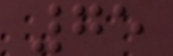75
